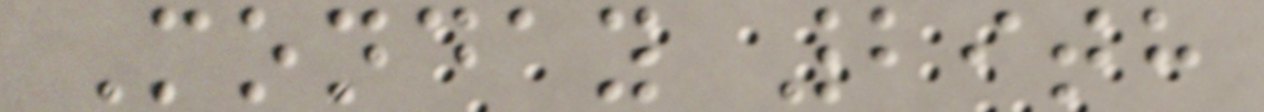Monday 29th
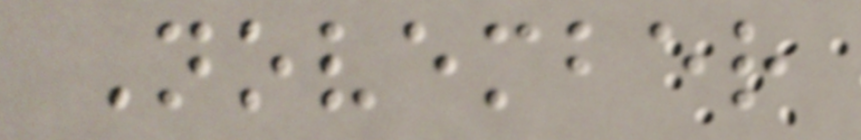November
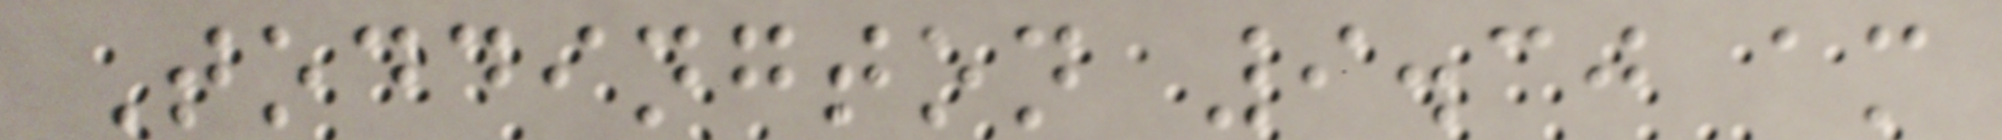Toddington 9.30 am
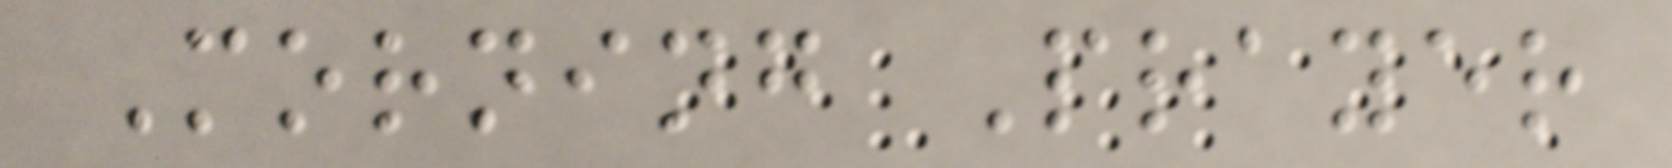Morning Prayer
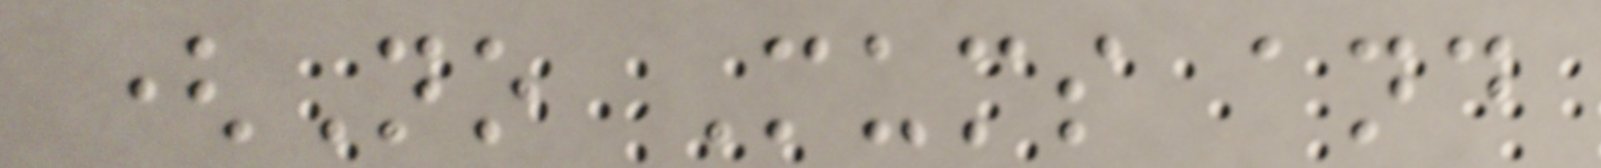(No Mums and
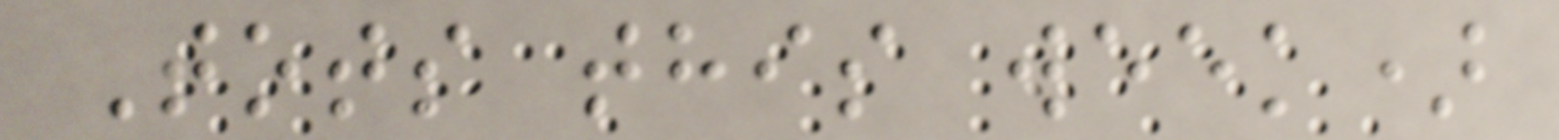Tots this week)
